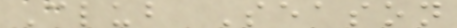Club Season
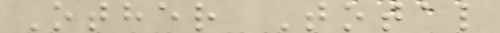Other Total
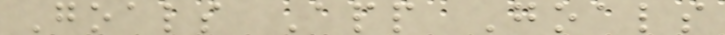Goals App Goals
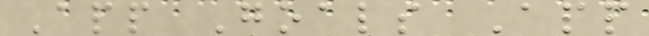App Goals App
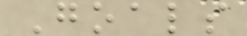Goals
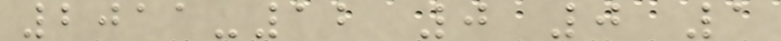2011-12 0 0 1
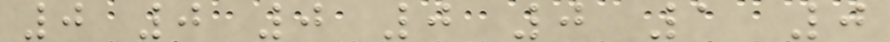0 0 0 0 0 1 0
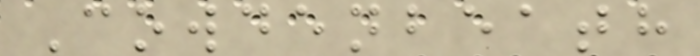Cowdenbeath
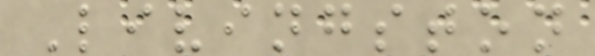Livingston
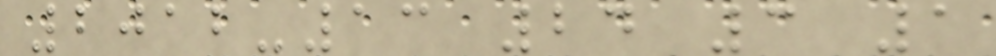2012-13 24 3 1
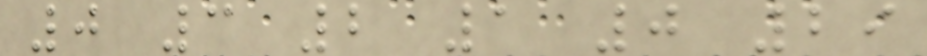0 3 2 1 0 29
